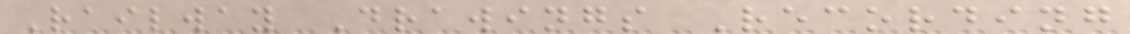Railway Drawings Recording
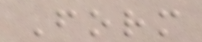Form
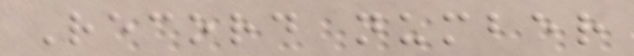Record number
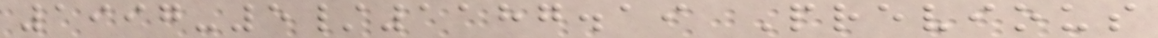1997-5/1187.19 Previous
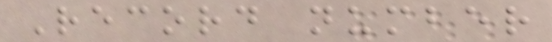Record number
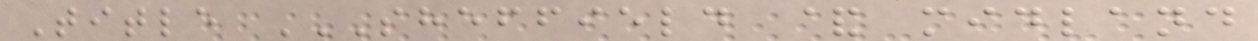Title SHEFFIELD & MIDLAND
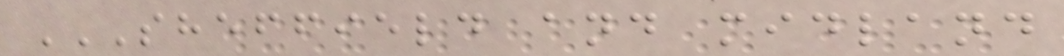SHEFFIELD AND MIDLAND
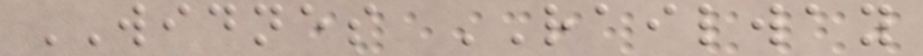WIDNES RAILWAY
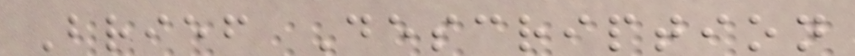Brief Description
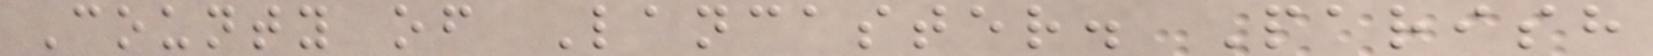County of Lancaster. Parish
